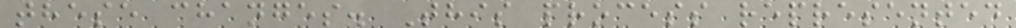these changes. This process represented
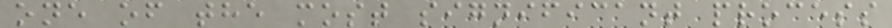one of the most significant process
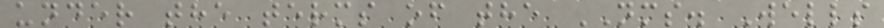under the terms of the NMS. Wells
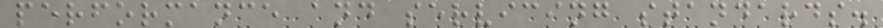performance and servicing standards.
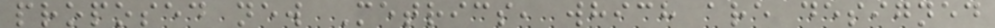proposed new Metrics, which are designed
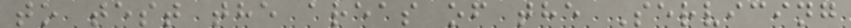to test the areas of the Servicing
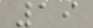19
